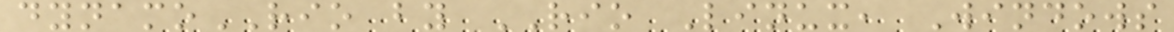dynamoRIO by RIO Linux, Windows
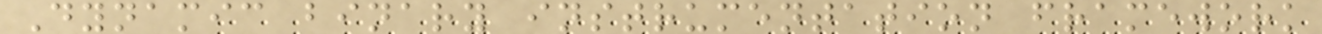Dynamic binary instrumentation framework
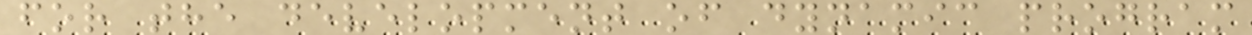for the development of dynamic program
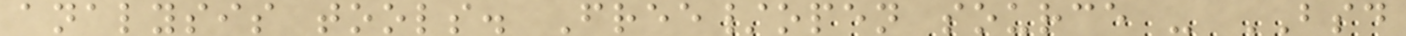analysis tools. Free/open source - BSD
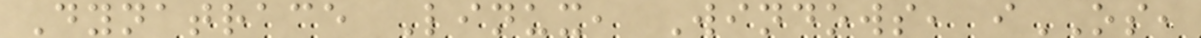Dynatrace Linux, Windows, iOS,
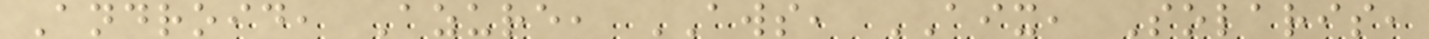Android, Azure, AWS, AIX, Solaris,
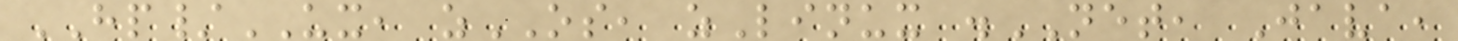HP/UX, zOS, zLinux .NET, Java,
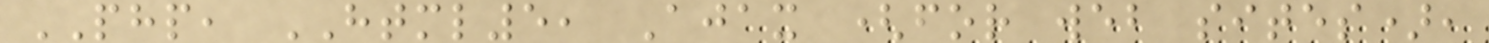PHP, HTML5, Ajax (for web sites),
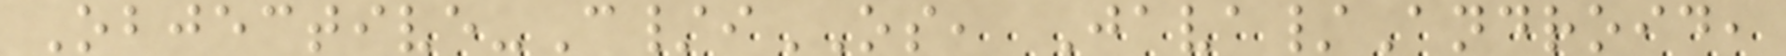Objective-C/iOS, Java/Android,
